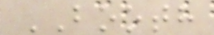BOOTH
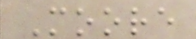Moore
